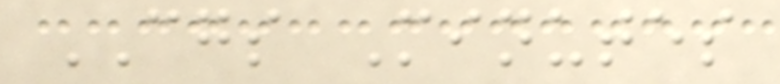CGS Minutes
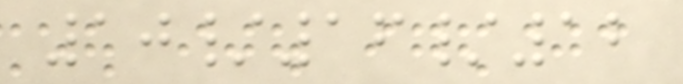10/16/12
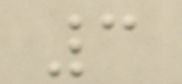3
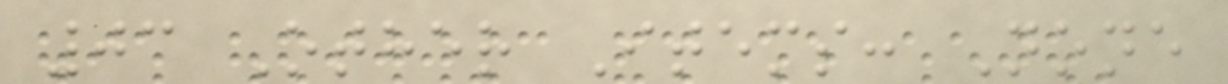03 Other Items: None
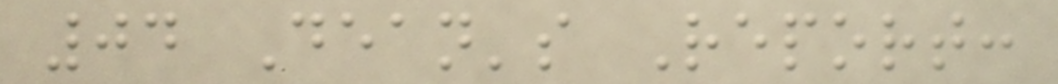04 Dean's Report:
